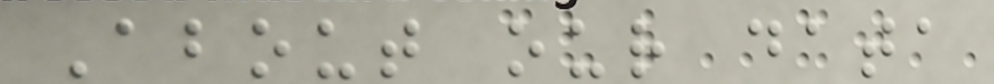About our data
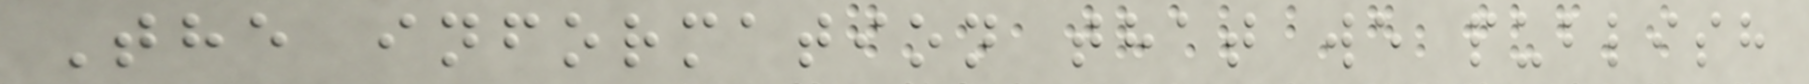The information that we publish
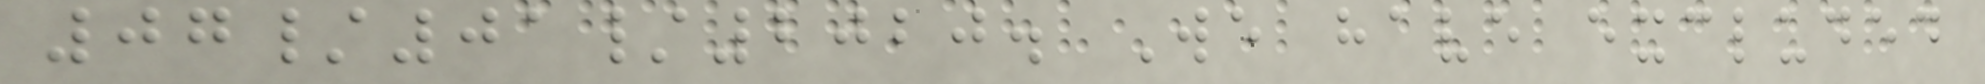07/01/2020. We have excluded
